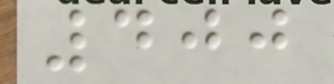400
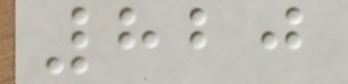820
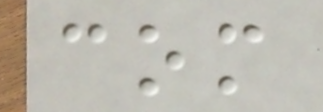com
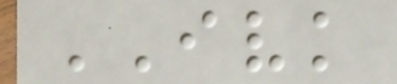IVK
